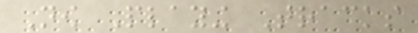Now Playing Tracks
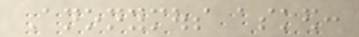Anonymous asked:
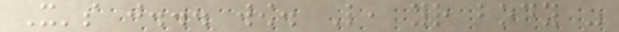It's just... wow. Like, your body was
